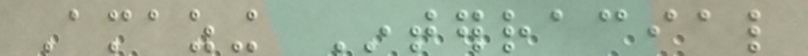Amazing Interracial
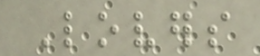Lovers
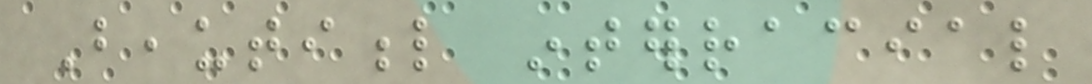Beautiful interracial
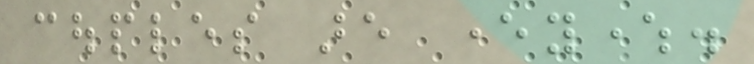couples are everywhere.
